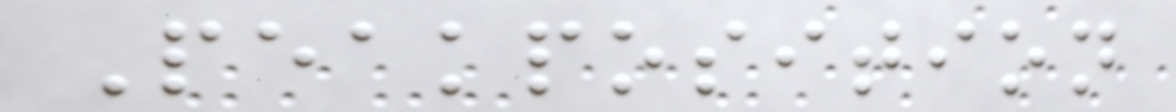Peakposition
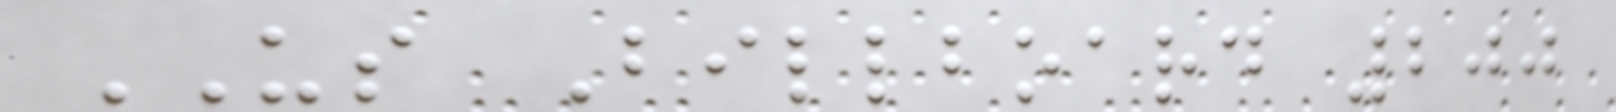US Billboard 200
